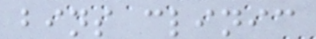bins clinic
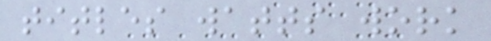titles watts work
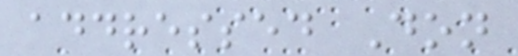addressed Don
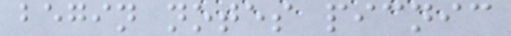begin notes picnic
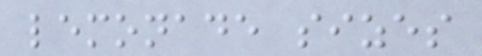lemonade sizes
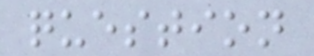question
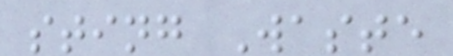sting Waste
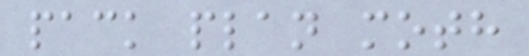pack plan moth
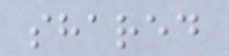shared
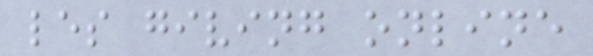les giving online
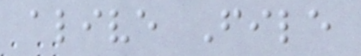alive File
